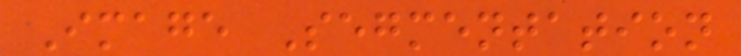Image Segmentation
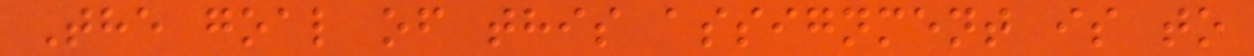The goal of this assignment is to
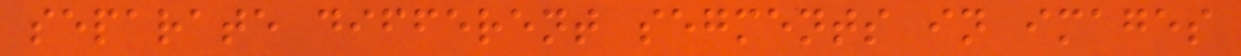separate different segments in images
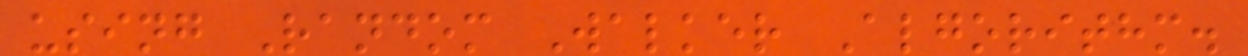using Random Walker Algorithm.
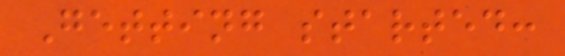Getting started:
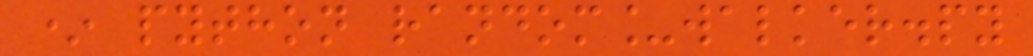* python random_walker.py
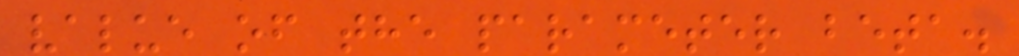value of the parameter beta.
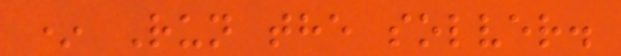* Run the solver.
